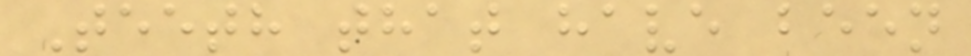Teeth that have been
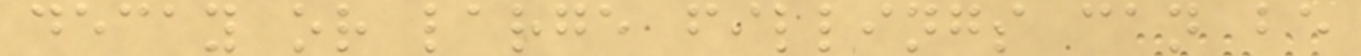decay or large fillings can be
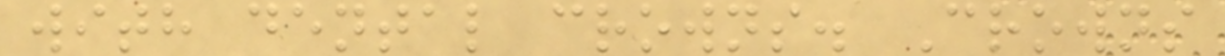with dental crowns. Crowns
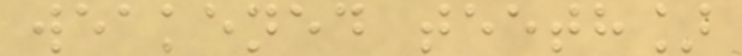weakened teeth]
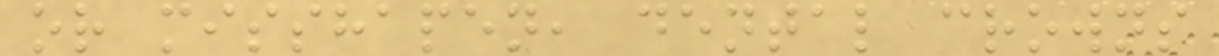or misshapen, dental crowns
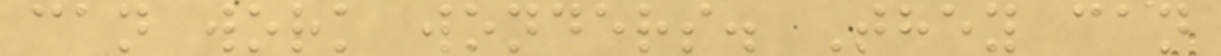can work wonders. They can
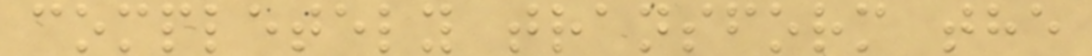completely transform the
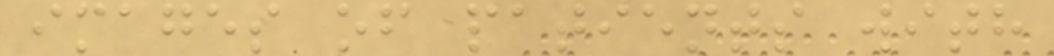images of patients with
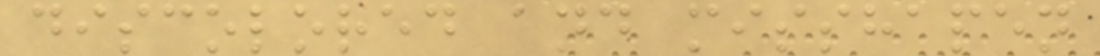discolored and misshapen
